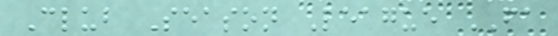Club Season League FA
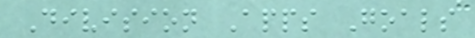Division Apps Goals
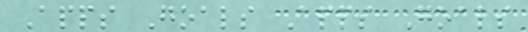Apps Goals Apps Goals
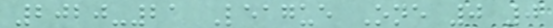2020-21 League One 0 0
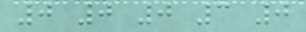0 0 0 3 0
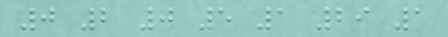0 2 0 5 1 29 1
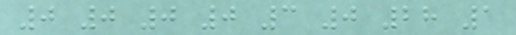0 0 0 0 3 0 28 1
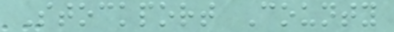Stockport County
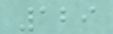129
